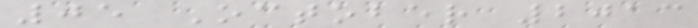05 October 2013
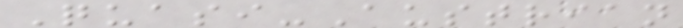Quasi-Austrian
